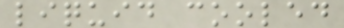liquid cooled
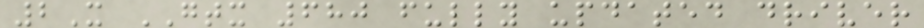2X GTX 680 fully updated driver
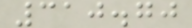310.70
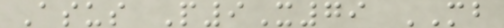Asus P9X79 MB
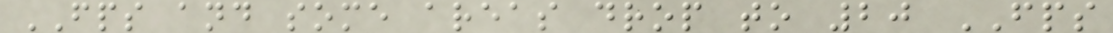FPS and some areas drop to 20 FPS
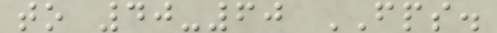to 40-60 FPS.
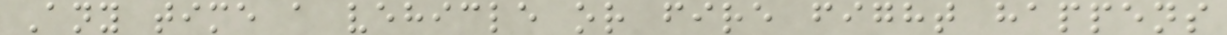Any time a vehicle or fire fight happens
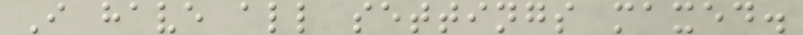I have all settings maxed.
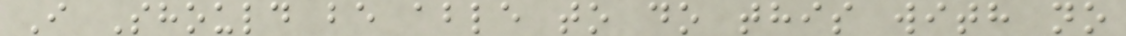I Should be able to do this with no
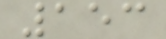153
